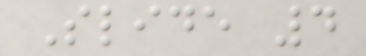Slide 4
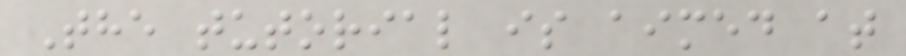The tutorial is aimed at
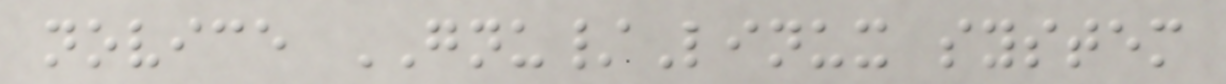novice GNU/Linux system
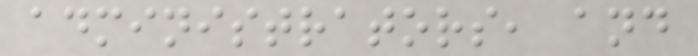administrators, and
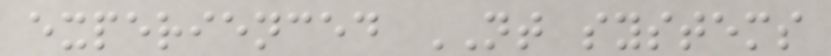experienced NT systems
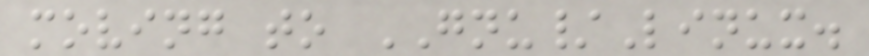moving to GNU/Linux.
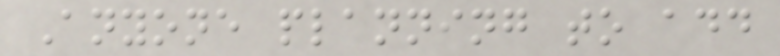Anyone planning to add
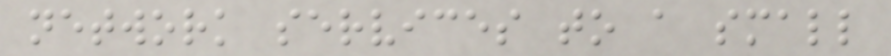network services to a small
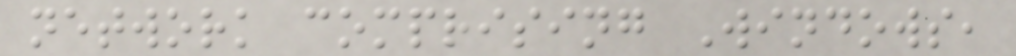network comprising Windows,
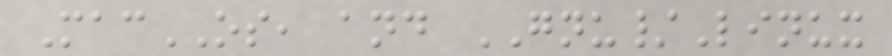MacOS, and GNU/Linux
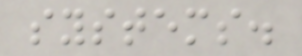systems.
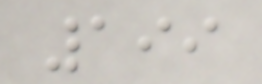199
